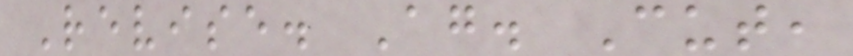Revise. Again. Cut,
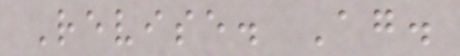Revise. Again.
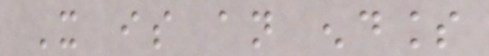It is an endless
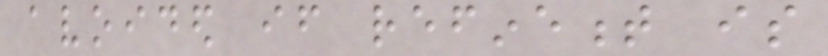avoided if refinement is
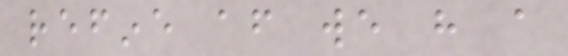refine after we have a
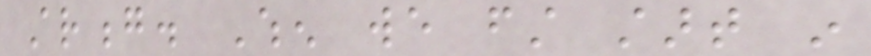strong. When we first start in
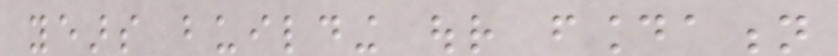years building our foundation
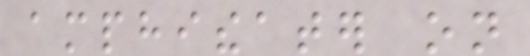amphitheater on
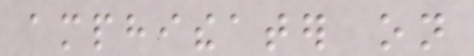amphitheater on
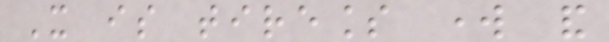It is tireless work and
